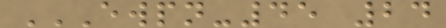EWPN-45 24
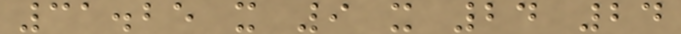31.25 x 9 x 24 24
